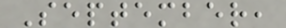September,
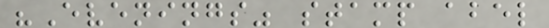"Evenings" stamp abel
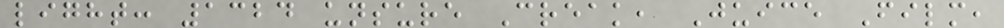light: 1324 unsure Creak, Juice Film,
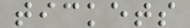tickets
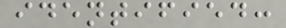identified:
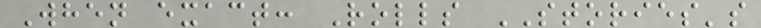When exact: Rolls STORIES's
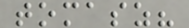tomasz?
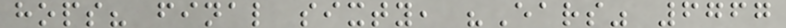hops? final sixty, "Ears" 6767
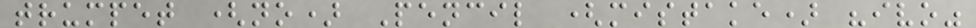trumpet (no) Pencil (mistake) "ivo"
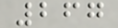267
